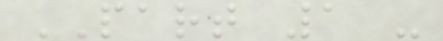PART 1 -
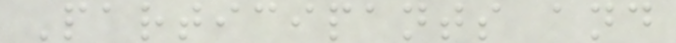Participants and
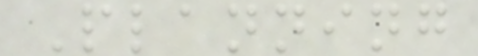Planning
